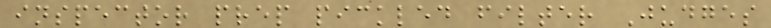inspector prep pickled filter Judges
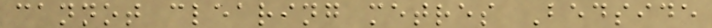cannot clearing metres Bedside
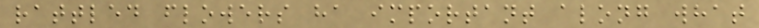rattled flowers ha important along what
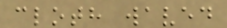cloth waved
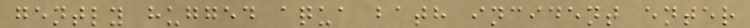gently hugged aqua bath incident enter
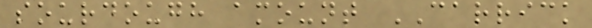sourdough amount CARRICK
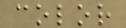color
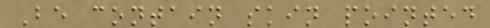Be contain skin pointed
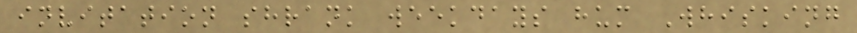invitation shrank weekdays hum Whisking
